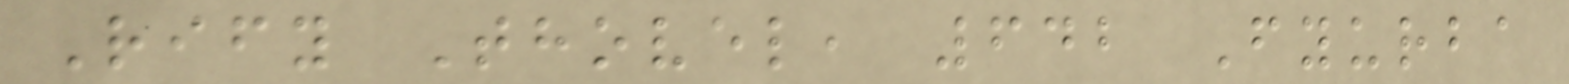Rify Thovel, 642 Fyurba
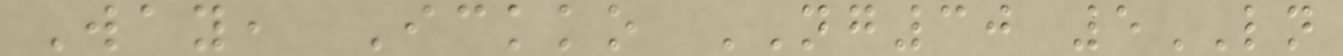Way, Ickko NG30 5LN
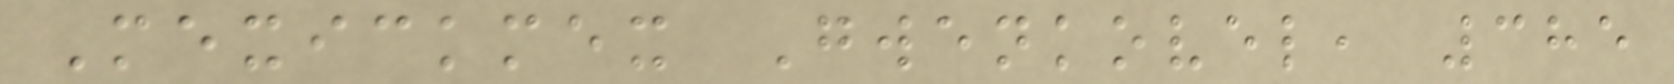Mexickmex Gwenkovel, 385
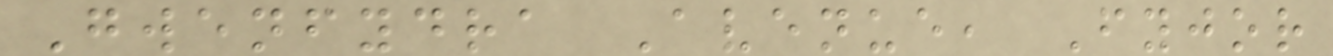Gwenfydra Avenue, Fyjor
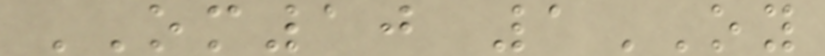OM10 1OY
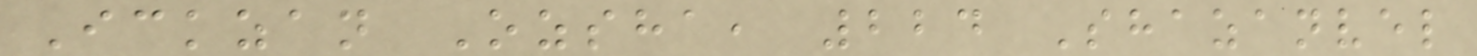Ickzan Ozsha, 224 Shazanvel
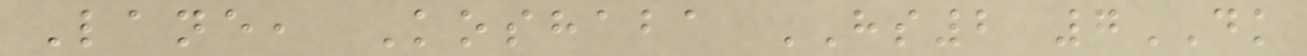Lane, Koshaba HS2 7DK
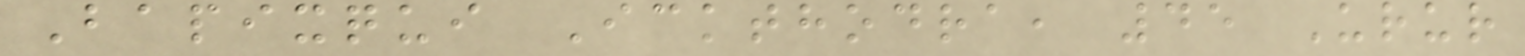Bapixqui Ickthodra, 45 Urur
